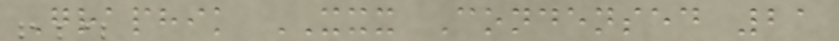Graphik XXX Condensed 21
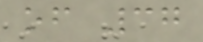of 37
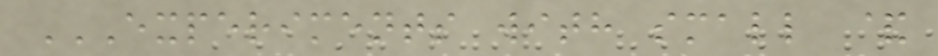EXPERIMENTS WITH SMALL &
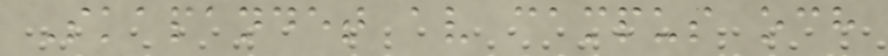Skapandet av campus och
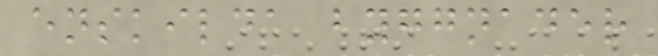enskilda byggnader
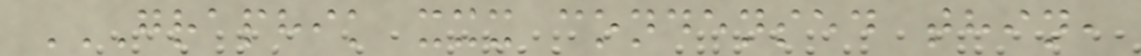GRAPHIK XXX CONDENSED THIN,
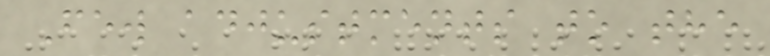Few adjustments to the
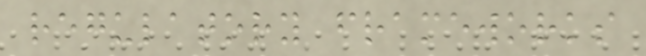regulatory frameworks
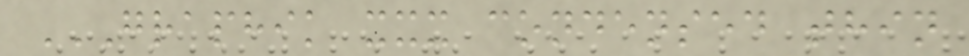GRAPHIK XXX CONDENSED THIN
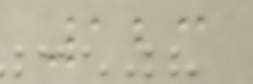123
